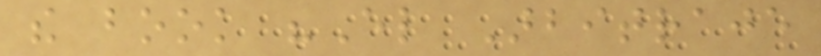the book "El Arbitraje
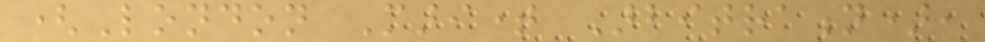(London Maritime Arbitration),
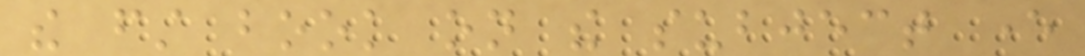the first book on the subject ever
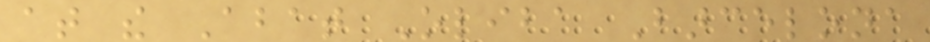at the Abat Oliba Barcelona
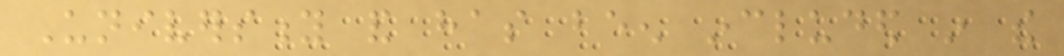University and has been included in the
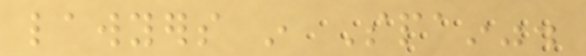lawyers in Spain".
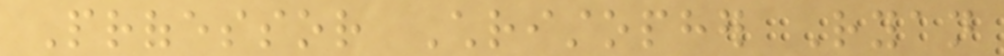Professor Christopher Ryan
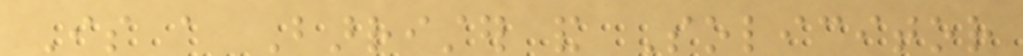Is a Barrister and Solicitor
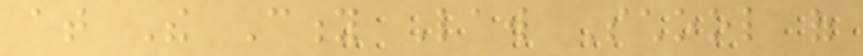at The City Law School of
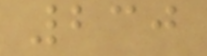230
